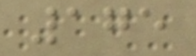175
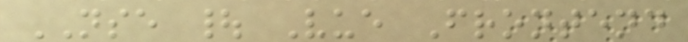NSE | Vue Frontend
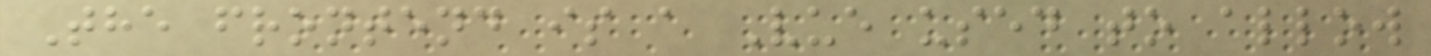The frontend is a Vue used to allow
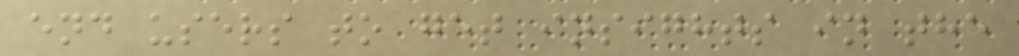end users to get insights in the
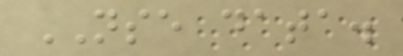NSE data.
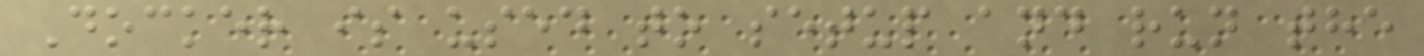Docker is used to setup and run the
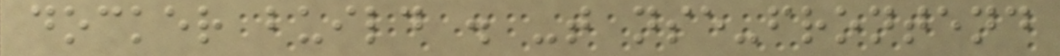docker build . -t nse-frontend
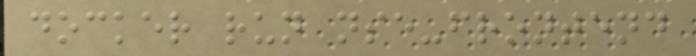docker run nse-frontend
